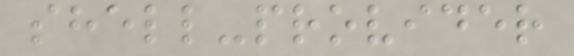shell-provider
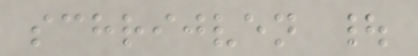schrijven |
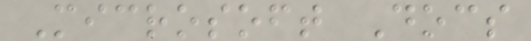Microsoft Docs
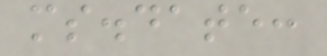ms.date:
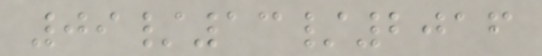09/13/2016
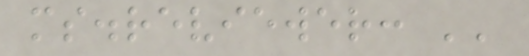ms.reviewer: ''
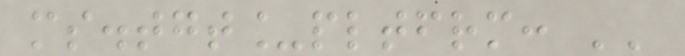ms.tgt_pltfrm: ''
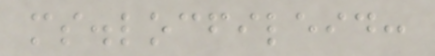ms.locfileid:
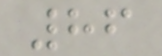86
